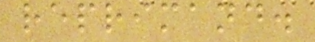reprimand.
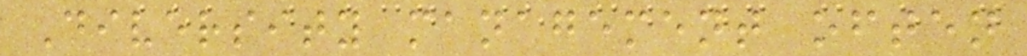Diversity management often
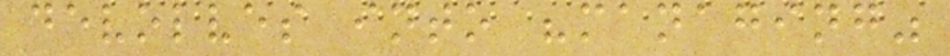devolves into "managing"
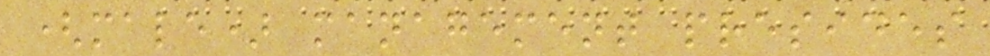(male) management presides
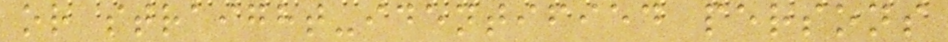or straight-identified persons
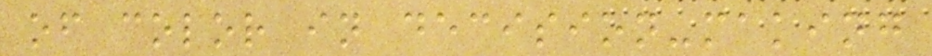of color in decision-making
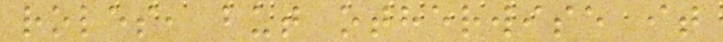roles, but otherwise it
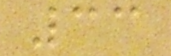33
